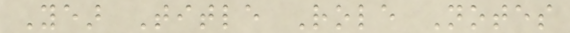Year Title Role Notes
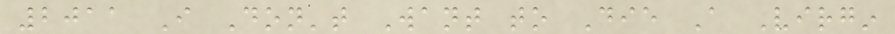2011 I Don't Want to Die A Virgin
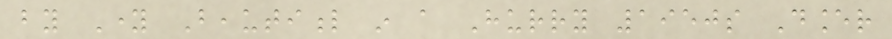by Young Beautiful in a Hurry 1950s Dancer
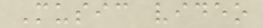Music video
